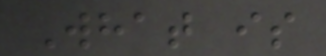What is
